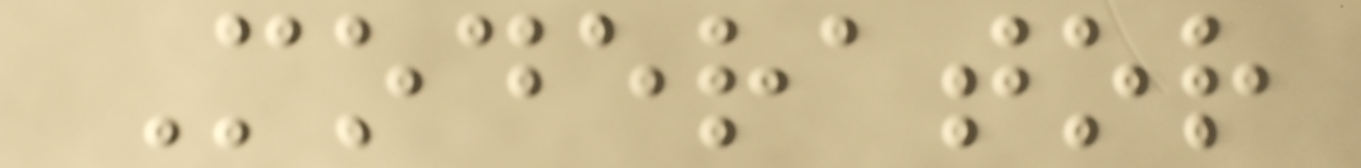Moderator
